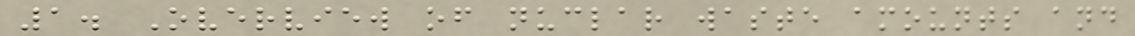1. Overview of nuclar waste amounts and
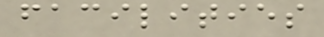facilities
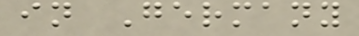in Germany
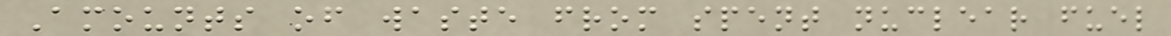Amounts of waste from spent nuclear fuel
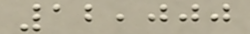12,000
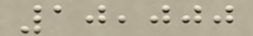10,000
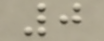0
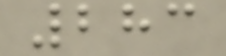283
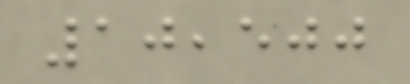10,500
